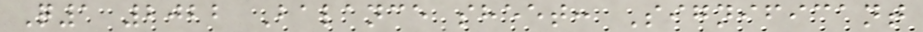Q1 2022 Balance sheet: Significant
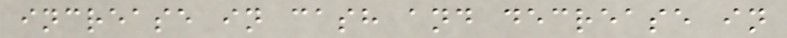increase in cash and decrease in
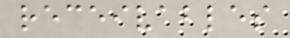receivables
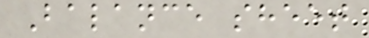Balance sheet
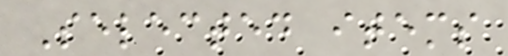Selected items
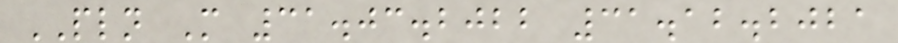PLN M 31.03.2022 31.12.2021
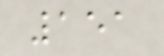151
